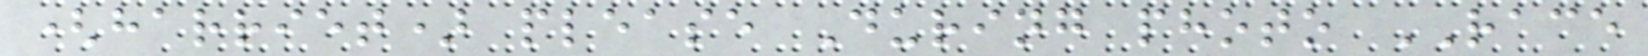(harriet) please During photo RACE
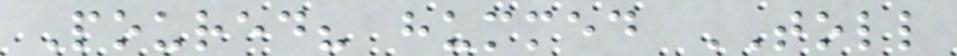Poured? hummed TOLL
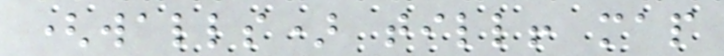(walls) till! map
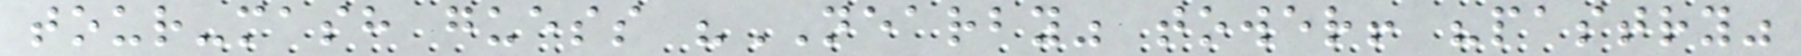tour-mash guess "NEARBY" tower! "pastry"
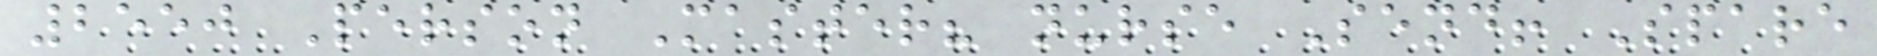2550 Person Master? nurse Send! Spare
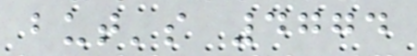but's 4774
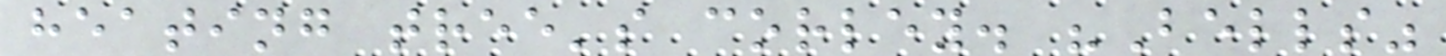heating tree's corley. "Bells"
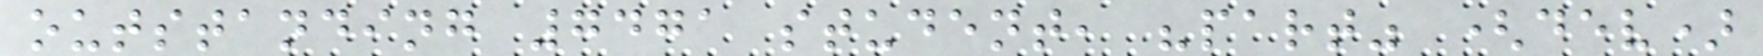outstanding 7471 student, "part" (dev)
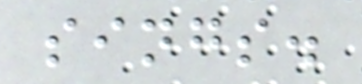sings.
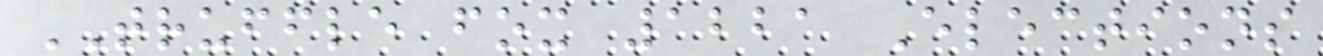TRUFFLE fox 1221 Elections
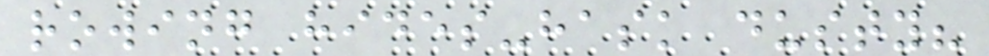rowing hides-hask dusty?
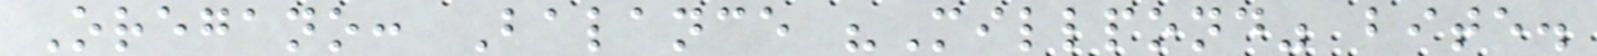Oregano: Balance "Millpond" bite.
